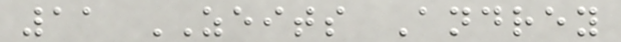11 ZEITS Andrey
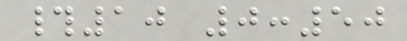#10 0:50
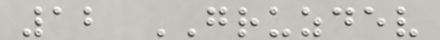12 GRUZDEV
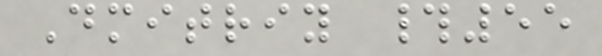Dmitriy #55
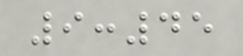9:45
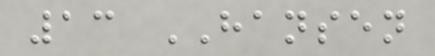13 HANSEN
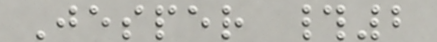Jesper #2
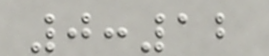0:12
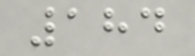184
